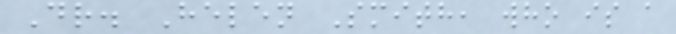Dr. Helen Smith, who is a
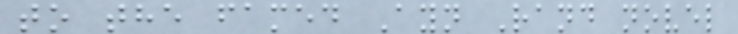to the famed Ayn Rand novel
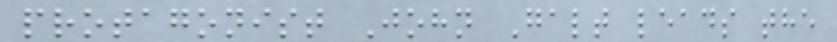protagonist John Galt leads the
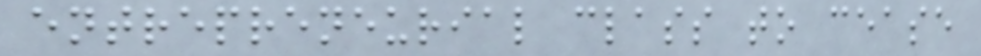entrepreneurial class to cease
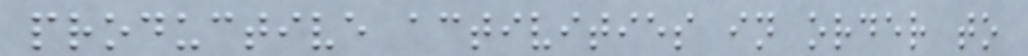productive activities in order to
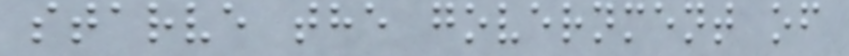starve the government of
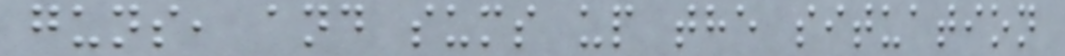guns, and sums up the situation
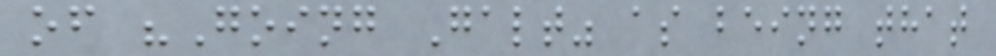of "Going Galt" as being that
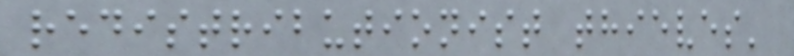redistributionist thieves'
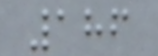186
